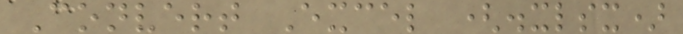Convert Excel (.xlsx)
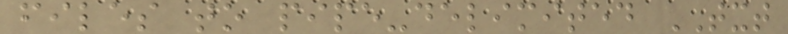files to pipe-delimited TXT
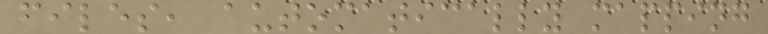files, automatically mapping
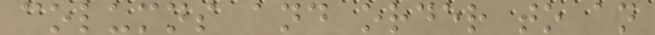columns and order to an
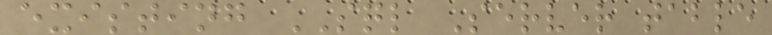existing SQL Server table
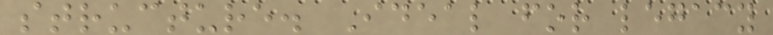structure. Ideal for legacy
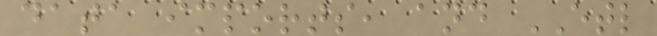data imports, and ETL
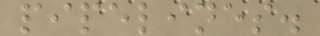pipelines.
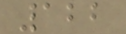122
